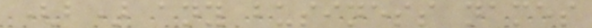(b) any business names
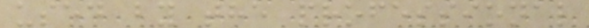used by the professional
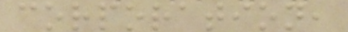corporation,
